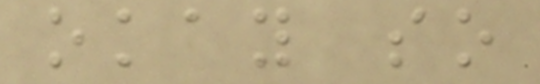okay so
